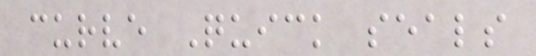curve Quick seals
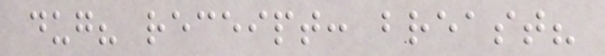dug? receipt: breast?
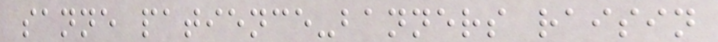sanne patience-banners raisin
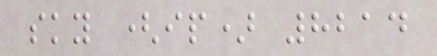sky (ip) 8214
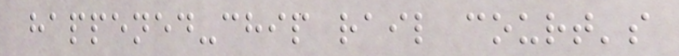happened-chip rail court's
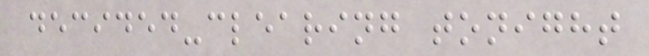decided-clearing tonight
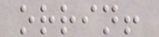orrin!
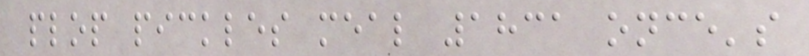plop pickles meal 1831 once's
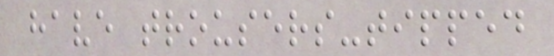have trousers-tipped
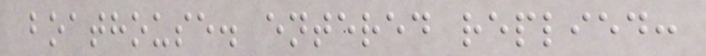boathouse. entered replied:
